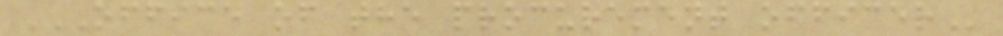OFFICE OF THE PROCUREMENT OFFICER
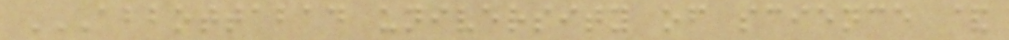ABBOTTABAD UNIVERSITY OF SCIENCE &
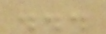...
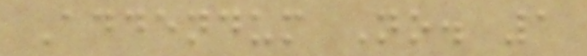Addendum No. 1
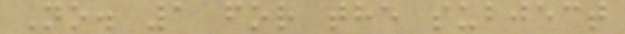No. 1 for the subject
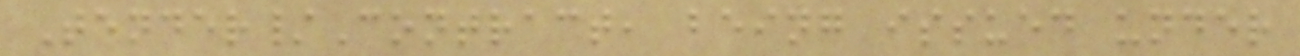Tender/Contract, being issued under
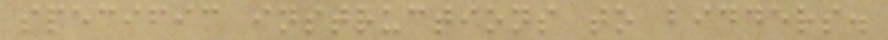specific instructions to bidders.
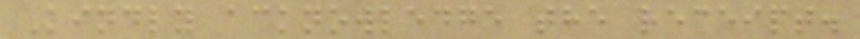Kindly acknowledge the receipt.
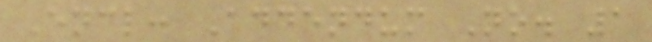Encl: Addendum No. 1
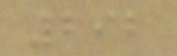292
